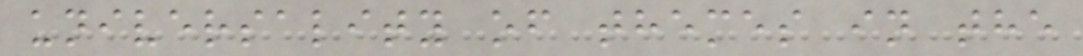universality of themes in the
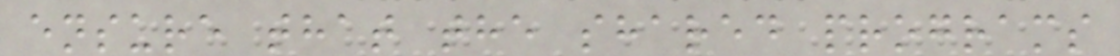ensure that the shared programs
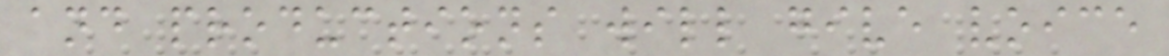and productions will give voice
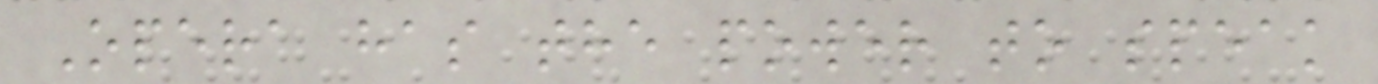Opera has the power to speak
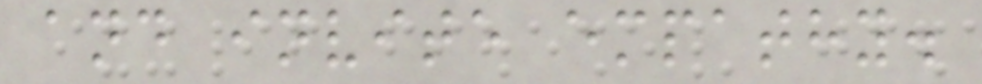and invite empathy.
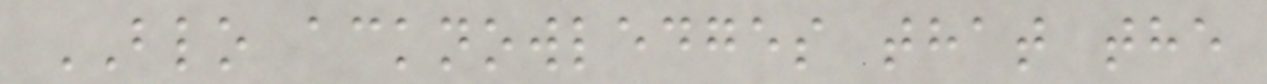BLO acknowledges that the
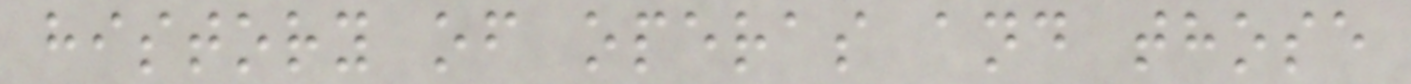history of operas and those
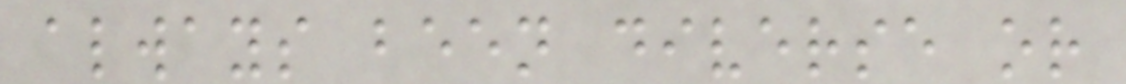always been diverse or
